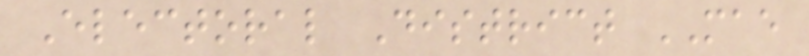Electoral District MAE
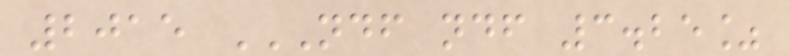2015 NDF NDF 3.25%
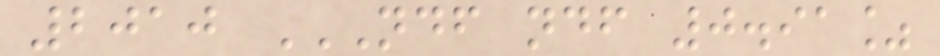2010 NDF NDF 0.91%
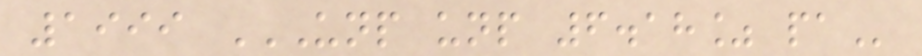1999 UNP UNP 6.18% PA
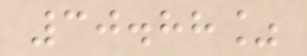30.88%
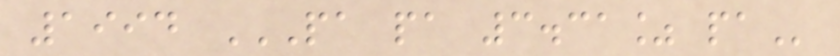1994 PA PA 3.31% PA
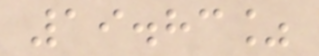19.83%
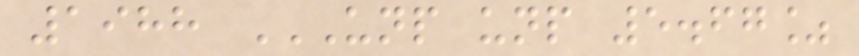1988 UNP UNP 5.67%
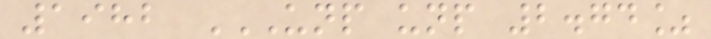1982 UNP UNP 2.74%
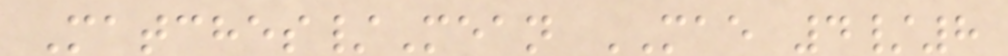Matches/Mean MAE 4/8
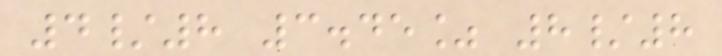4/8 3.45% 8/8
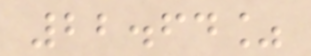22.64%
